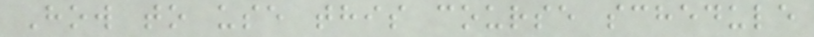How to use this course schedule
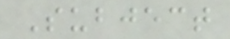Subject
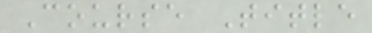Course Title
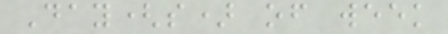Day(s) of week
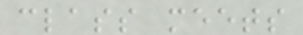class meets
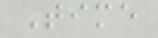Time
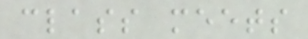class meets
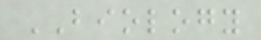BIOLOGY
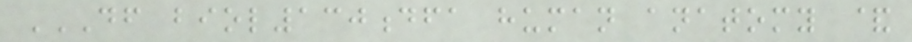DF BIOL130DFA HUMAN ANATOMY &
